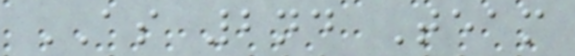AS 2nd Team
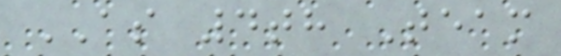AS 4th Team
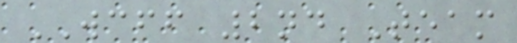WCFF 2nd Team
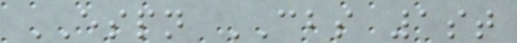ESPN CBS 1st
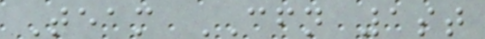Team CFN 1st
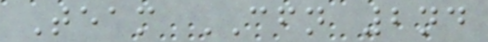Team CFN 2nd
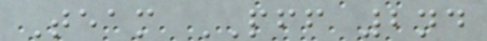Team PFF 2nd
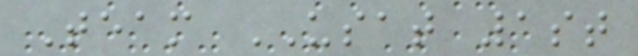Team USAT 1st
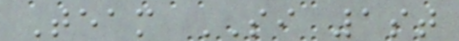Team SI 1st
